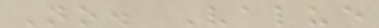No. Value
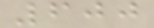600
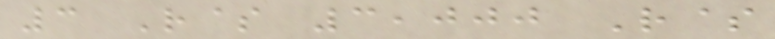3 R$ 3,000 R$
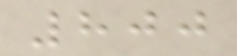800
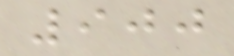900
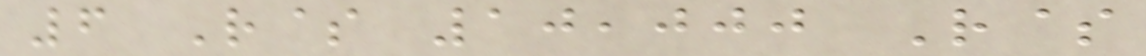6 R$ 10,000 R$
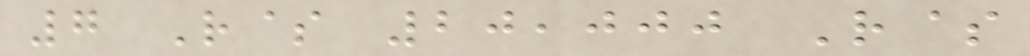7 R$ 20,000 R$
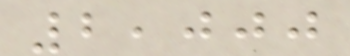2,000
